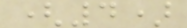(4)
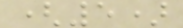(5)
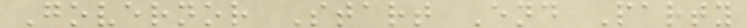Governor Start End Party
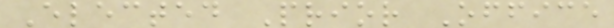Elected Prior Office
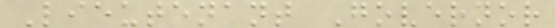Lieutenant Governor
